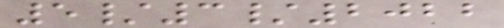5/3/2022
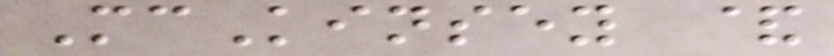McKinsey &
